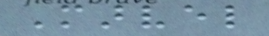Marvel
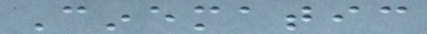Cinematic
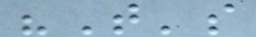"That's
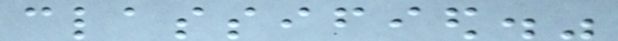classified."
